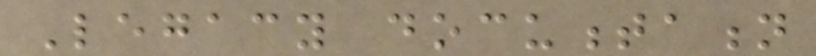Legacy documentation
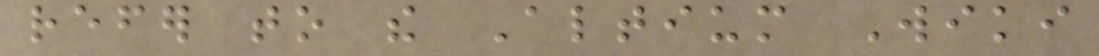refer to the Altium Wiki
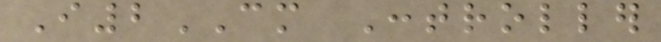I2CM Controller
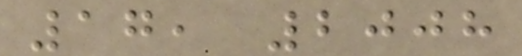17, 2008
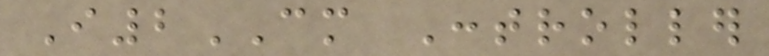I2CM Controller
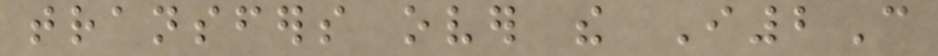transfers over the I2C
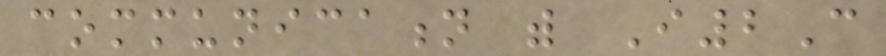communication with I2C
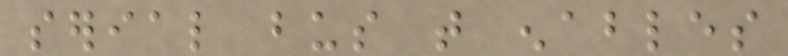serial bus that enables
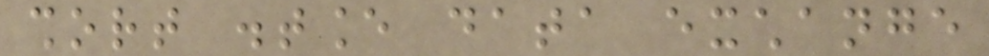short distance data exchange
